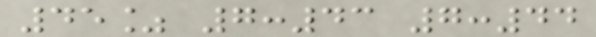45% 7:43 7:44
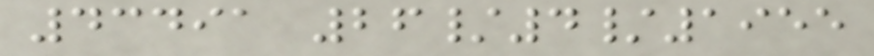43491 26/4/1955
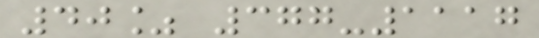40% 377-1117
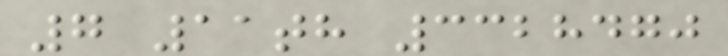7 11th 3328470
